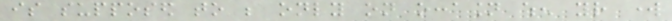is supposed to be only on occasion when your work
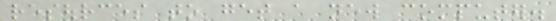resources to get a new computer.
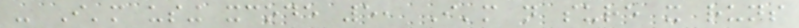- I'm using xcode 5, I'm not sure it runs
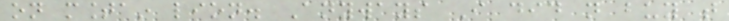on mountain lion. Anyways I did not buy that
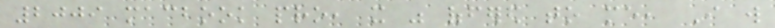2009 macbook pro, it was offered to me, I will
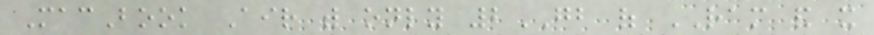MacBook Air with only 2GB of RAM and it
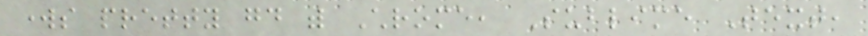works pretty good with Chrome, Sublime Text,
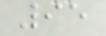95
